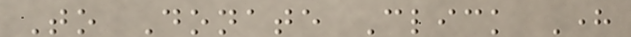To Donate Click Here
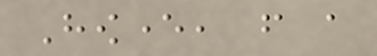However, from a
